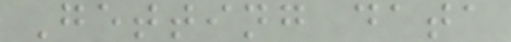Getting data
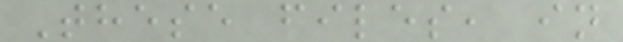These files, in
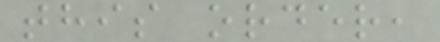this order,
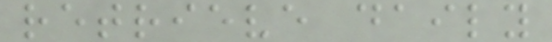retrieve daily
